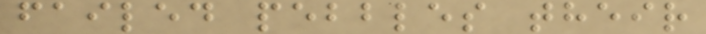failed pebbles their
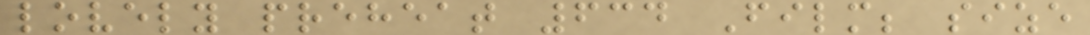lovely preheat 634 Film; size
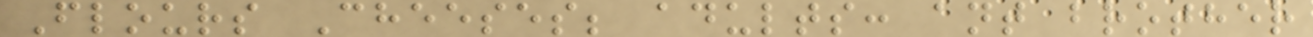Flours Cheeses; adults: ant brother
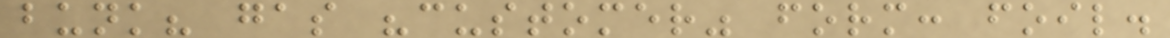bunk? gas "customer" form: foil.
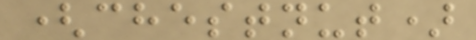(chestnut)
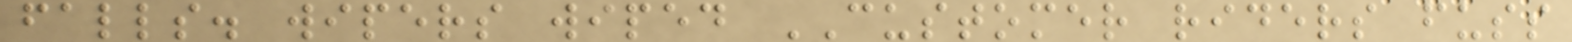falls. wipers wiped CUSTOMER riders fuss
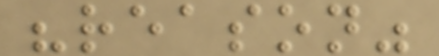"reason"
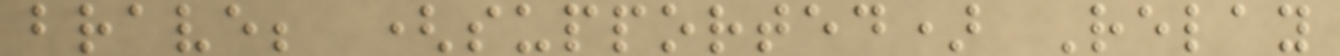brave; (supported) Relay
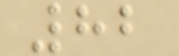82
